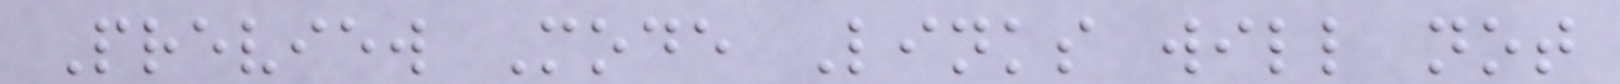Preview Mode Links will not
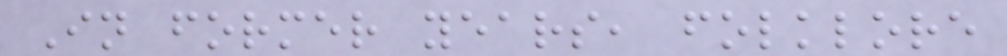In former years, folklore
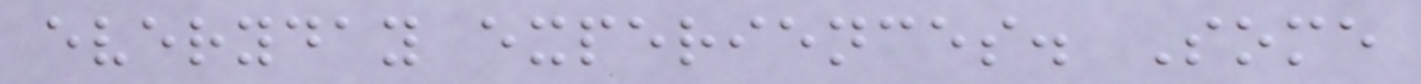everyday experiences. Some
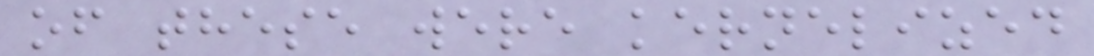of these were kernelized
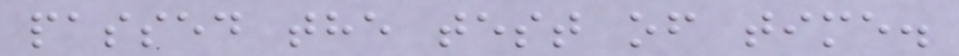passed the test of time.
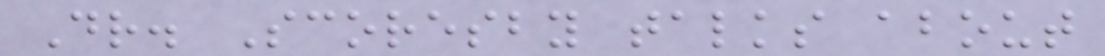Dr. Scoresby talks about
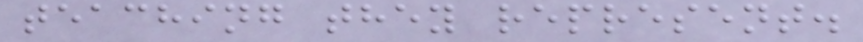teaching they represent.
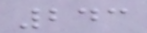243
